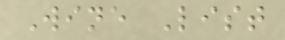Wine List
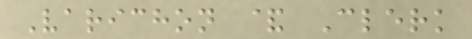Varichon & Clerk
